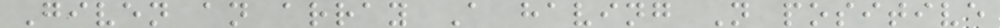Given an array A having N positive
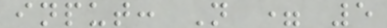input: N = 5
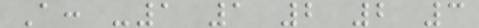A: -1 1 2 2 3
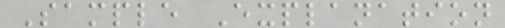Sample Explanation
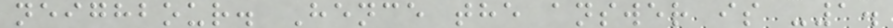neighbour. Hence the answer is -1.
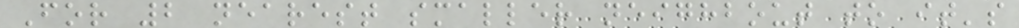For 2 nearest smaller neighbout to it's
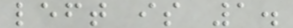left is 1.
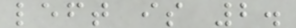left is 2.
